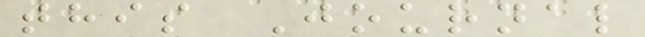this Journal
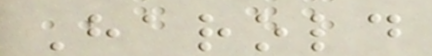Harold
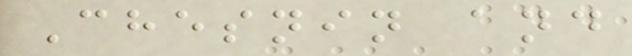Chesnin and
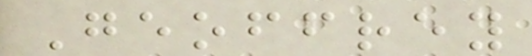Geoffrey
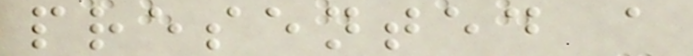presented a
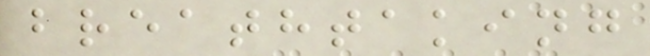breathtaking
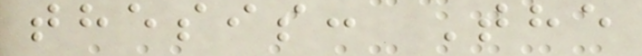thesis: The
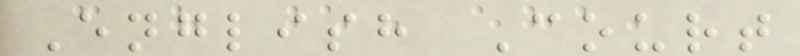English Court
